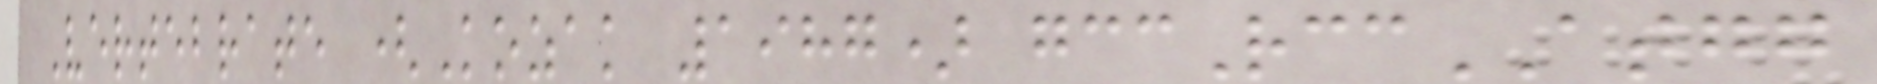Vertebrate (Kozak 1987) gccRccATGG
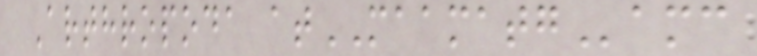Arthropoda atMAAMATGamc
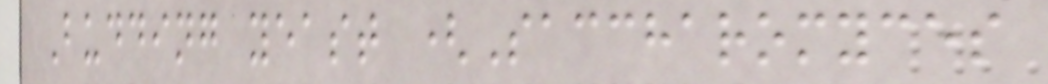Budding yeast (Saccharomyces
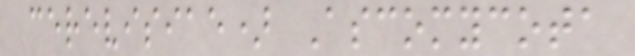cerevisiae) Ascomycota
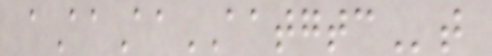aAaAaAATGTCt
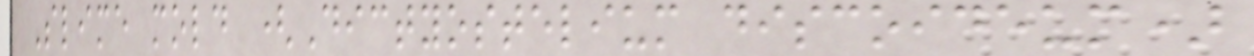Slime mold (Dictyostelium discoideum)
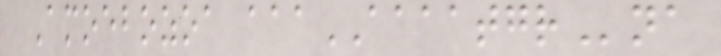Amoebozoa aaaAAAATGRna
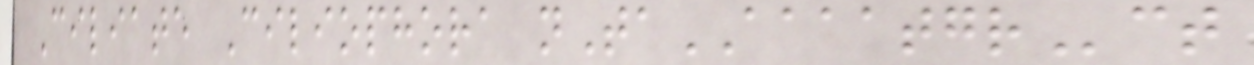Ciliate Ciliophora nTaAAAATGRct
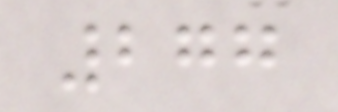277
